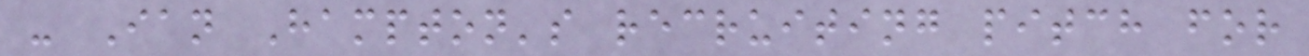- Ian Hampton's recruiting pitch for
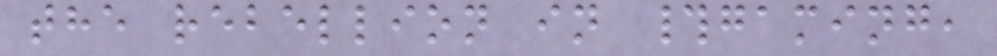the rebellion in #gaming,
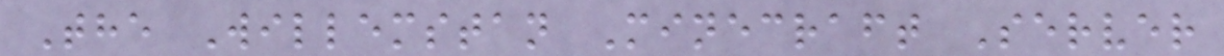The Willemstan Minecraft Server
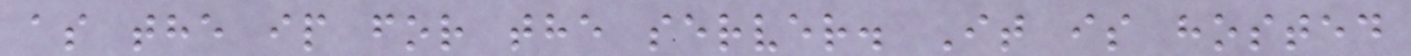as the ip for the server. It is hosted
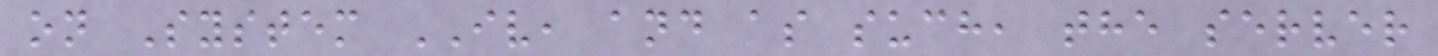on System IV, and as such, the server
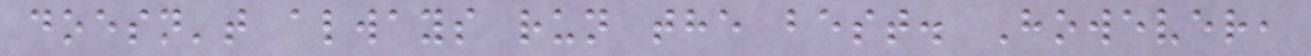doesn't always run the best. However,
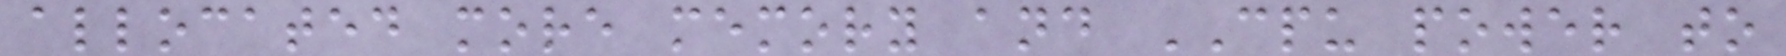allocated more memory and CPU power to
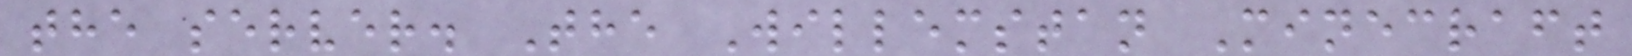the server. The Willemstan Minecraft
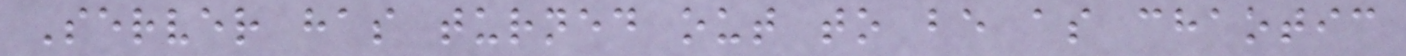Server has turned out to be as chaotic
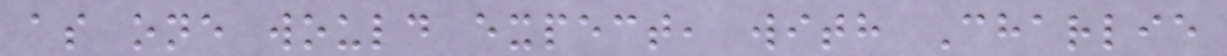as one would expect, with Charlie
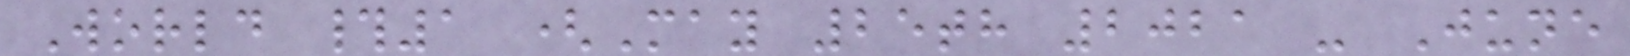World #1 (May 25th 2021 - June
